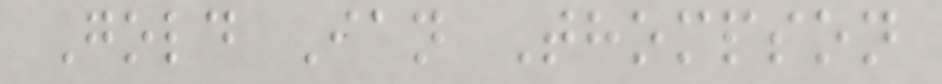Gold Ian Thompson
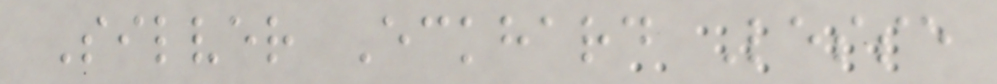Silver Eckhard Lesse
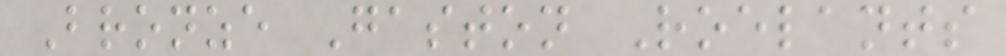Bronze Gaston Roelants
